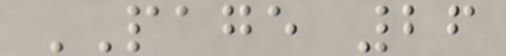PAGE 26
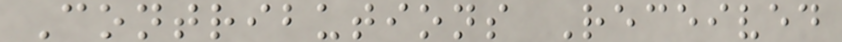Contributions Received
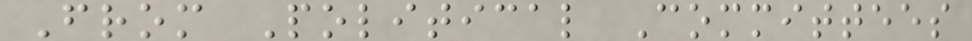From Political Committees
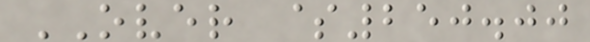OVER $250.00
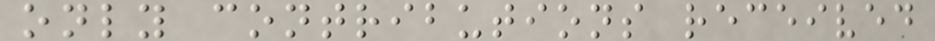only contributions received
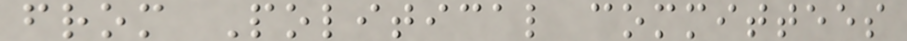from Political committees
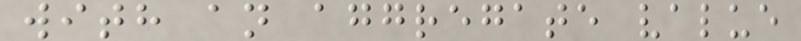with an aggregate value
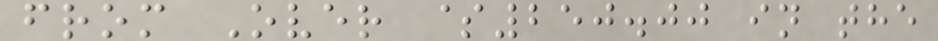from Over $250.00 in the
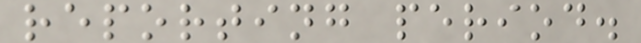reporting period.
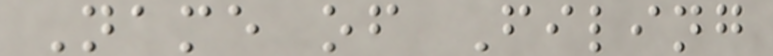Name of Filing
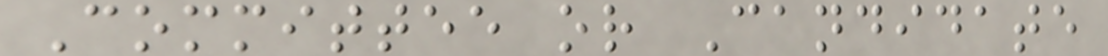Committee or Candidate
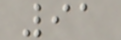91
